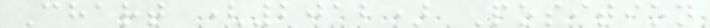Chart (2012) Position
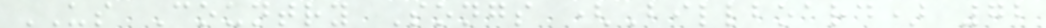US Country Songs (Billboard) 72
